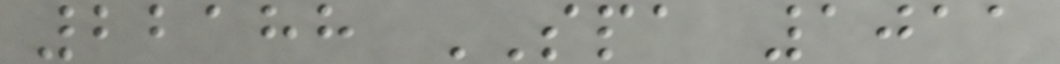22188 SPA 1011
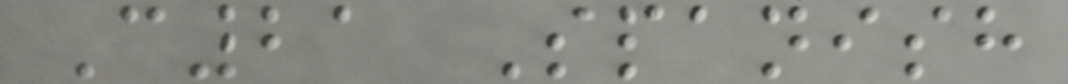C21 Spanish
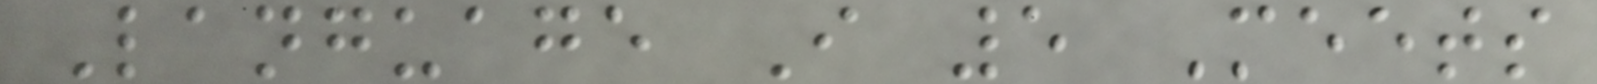Language I 5 Meets
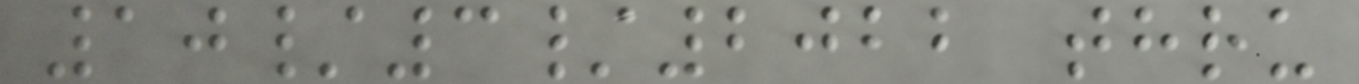10/3/2022 thru
